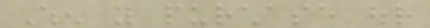When you purchase our
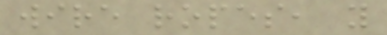wire ropes, you
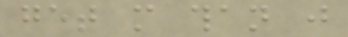get more than just
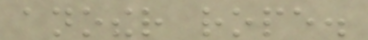another rope.
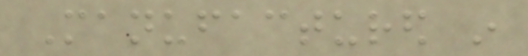Manufactured in
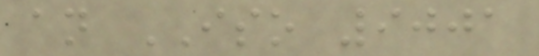an ISO 9001
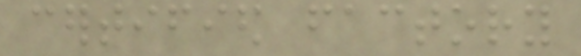certified factory
